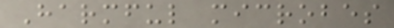Harmful microbes
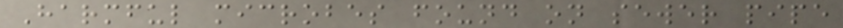Harmful microbes found on sewer pipe
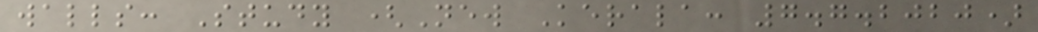walls: Study (New Kerala: 7.7.2020)
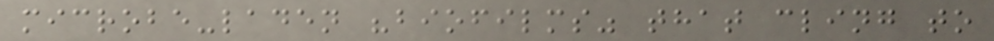microbe-laden "biofilms" that cling to
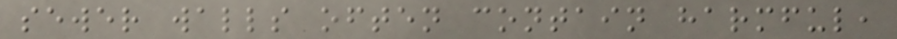sewer walls often contain harmful,
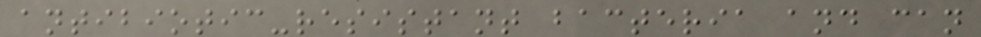antibiotic-resistant bacteria and can
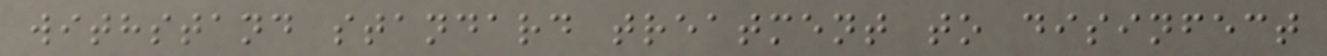withstand standard treatment to disinfect
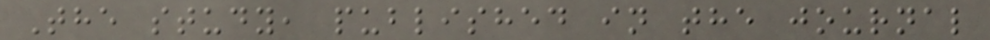The study, published in the journal
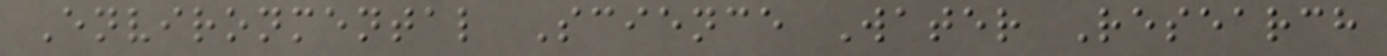Environmental Science Water Research
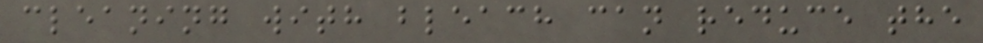cleaning with bleach can reduce the
